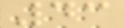43
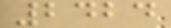2424
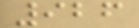926
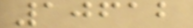10612
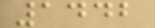1442
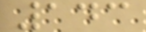143
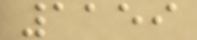1159
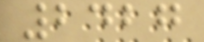2427
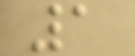1
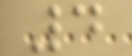4
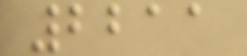2211
